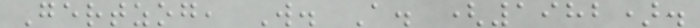Gertzog, W. A. (1982).
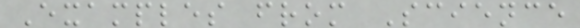Examples from Science
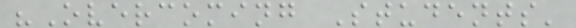"Overcoming Students'
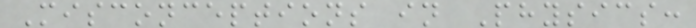Misconceptions in Physics:
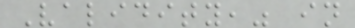Validity," in
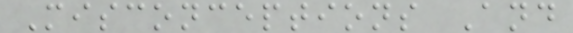Misconceptions And
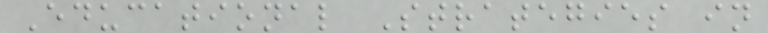Educational Strategies in
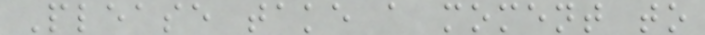Please take a moment to
